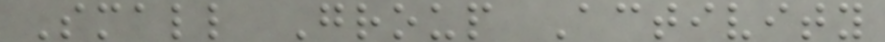Small Group Activity
